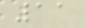11
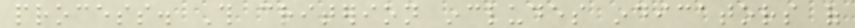process. This criterion includes indicators of
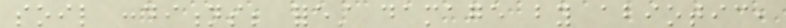soil conditions; forest damage by abiotic,
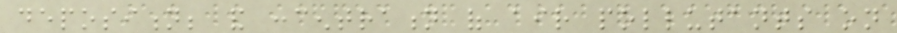deposition; and concentration of air pollutants on
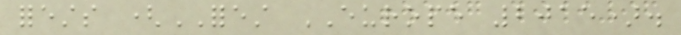forests (FOREST EUROPE 2015).
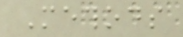Methods
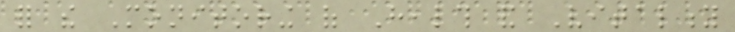for the Monitoring of Health and Vitality
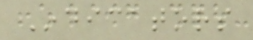Indicators
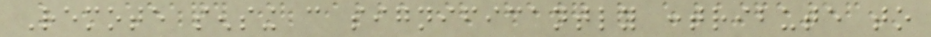Remote sensing can significantly contribute to
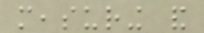measuring and
